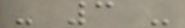- 3 -
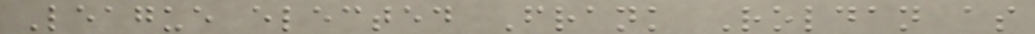League elected Frank Roldan as
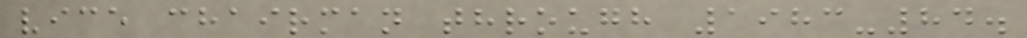vice chairman through 1983-84.
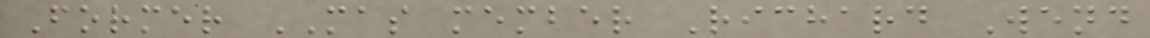Former MAS member Richard Wend
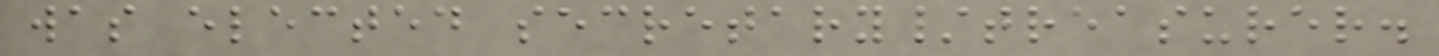was elected secretary/treasurer.
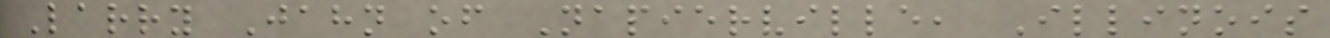Larry Jahn of Napierville, Illinois
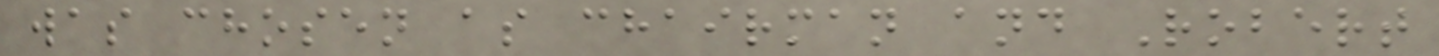was chosen as chairman and Robert
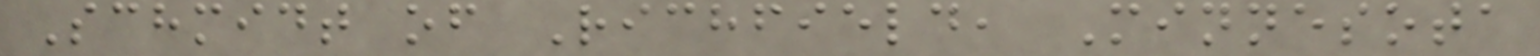Schmidt of Richfield, Minnesota
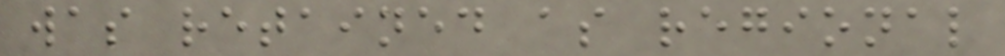was retained as regional
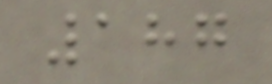187
